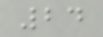24
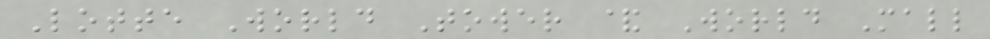Lotte World Tower & World Mall
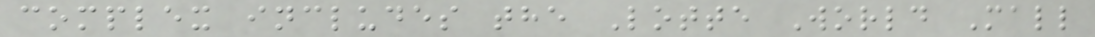complex includes the Lotte World Mall
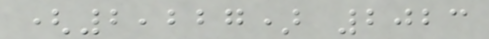(2,227) 2023
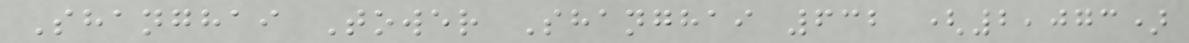Shanghai Tower Shanghai 632 (2,073)
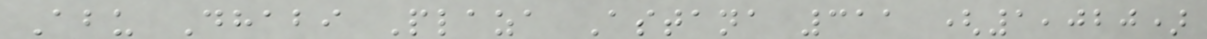Abu Dhabi Plaza Astana 311 (1,020)
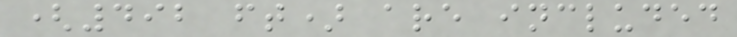(492 ft) are included
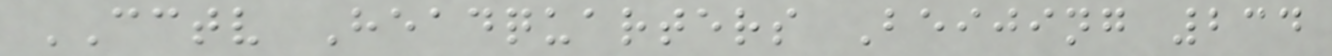CCTV Headquarters Beijing 234
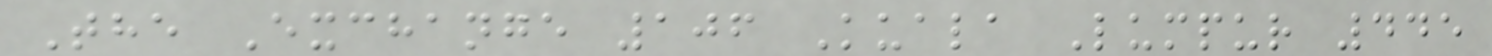The Exchange 106 Kuala Lumpur 445
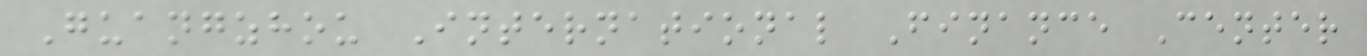Guangzhou International Finance Center
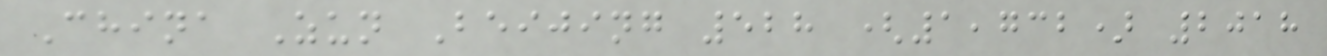China Zun Beijing 528 (1,732) 2018
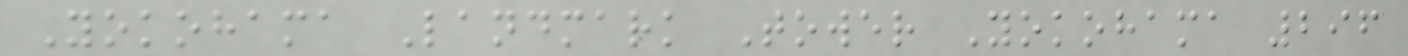Yokohama Landmark Tower Yokohama 296
